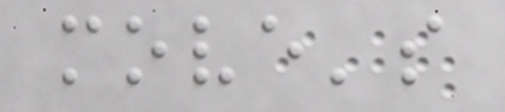move's
